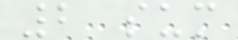2 sum
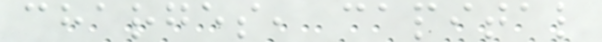charges, capital
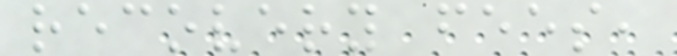recovery fees,
